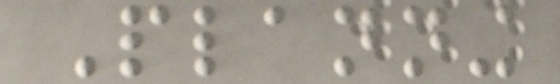Planning
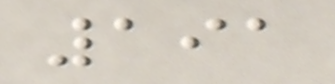191
